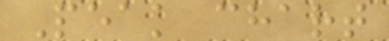Peak chart
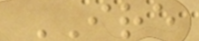IRE
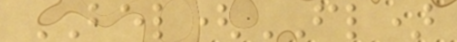BEL(FL)
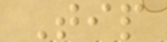Tip
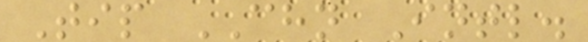Tip CHN Intl.
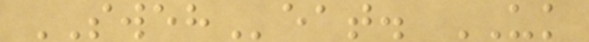SWEHeat. UK
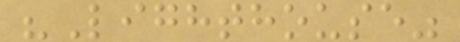"Lighthouse"
